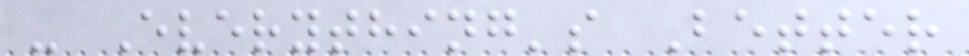- Everything's Better
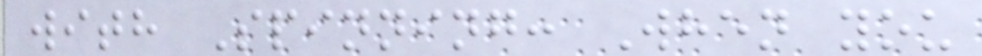with Spinning: When you
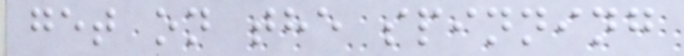get on the spinning
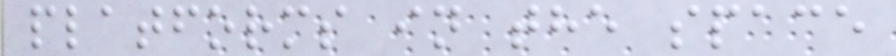platforms in the space
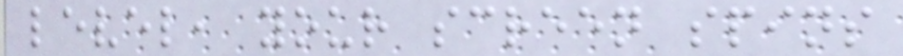level, your screen spins
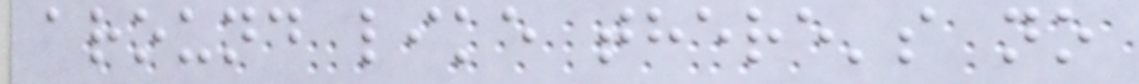around like there's no
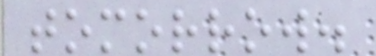tomorrow.
